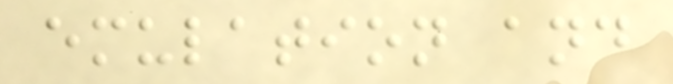emulation and
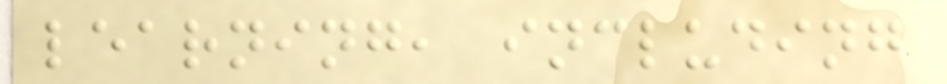learning, including
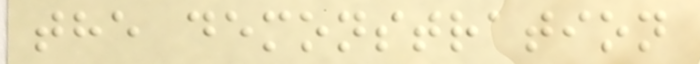the demonstration
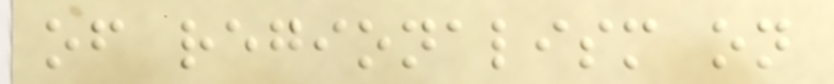of regionalism on
